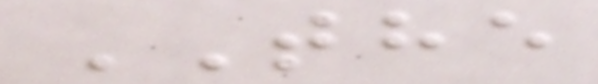THE
